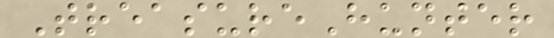TreasureHunter
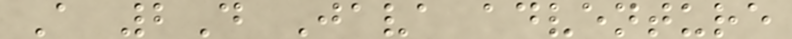A 2D Java adventure
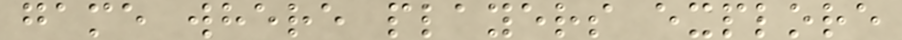game where players explore
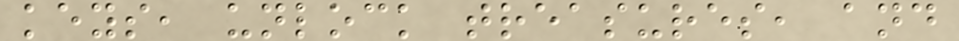keys, unlock treasures, and
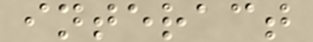interact
